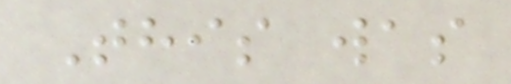This was
